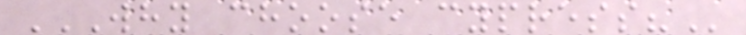WHY CHOOSE CYPRESS?
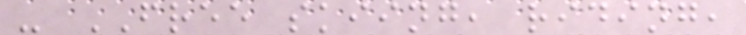- FREE skiing, riding,
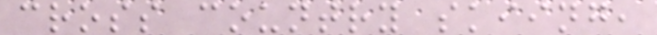cross country skiing,
